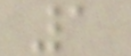1
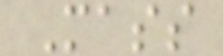Mass
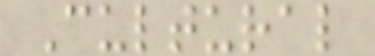Cultural
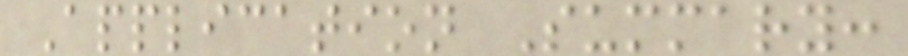Application Summary:
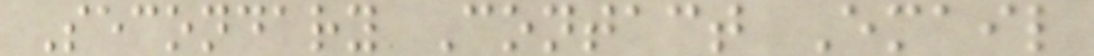Secondary Contact Email
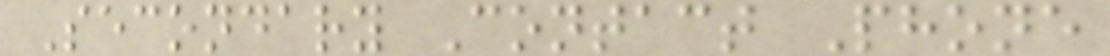Secondary Contact Phone
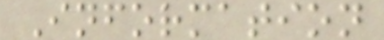Information
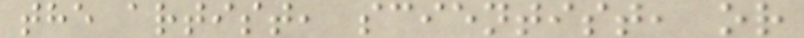the artist, scientist, or
